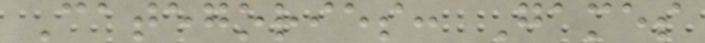Categories: Games
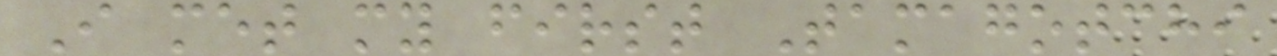I met my first Tamagotchi
